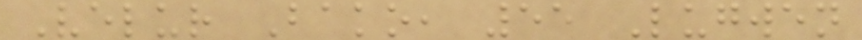Velur Bako, 55 Lugwen
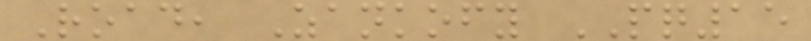Road, Zankofy PQ15
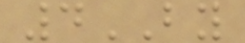4BY
